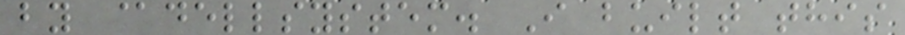by @dellsystem. I built this
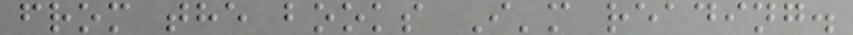from the books I'm reading.
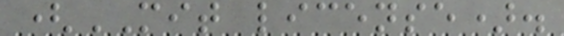(MIT license).
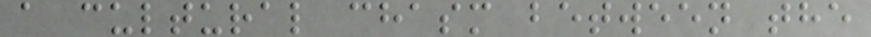a cultural chasm between the
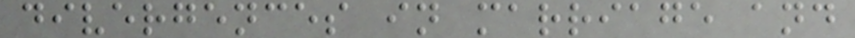divergences in marriage and
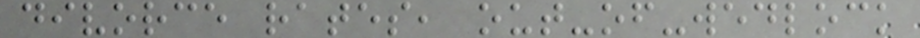divorce rates, out-of-wedlock
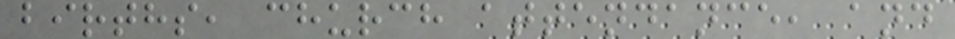births, church attendance, and
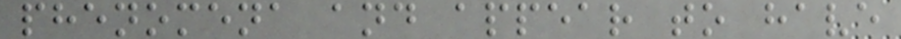phenomena and appear to have
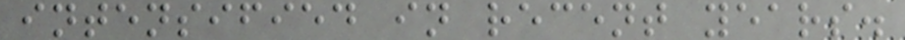intensified in recent years.
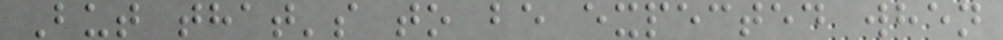But that's to be expected when
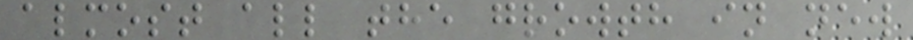almost all the growth in new
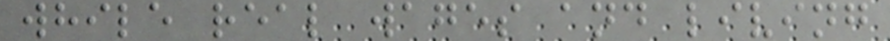while real wages and living
